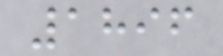1896
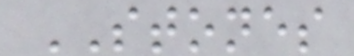STONES
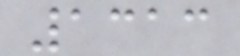1313
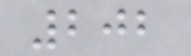202
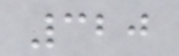320
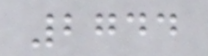2744
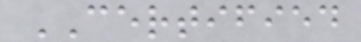CERTIFIED
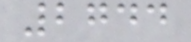2744
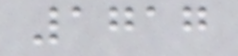1717
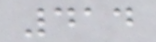414
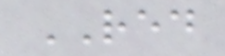RED
